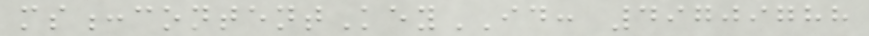ms:contentKeyID: 49709788
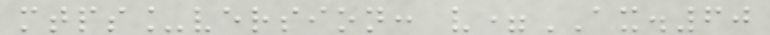mtps_version: v=AX.60
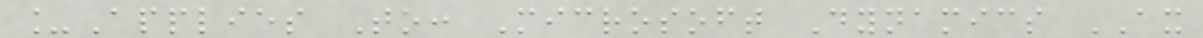_Applies To: Microsoft Dynamics AX
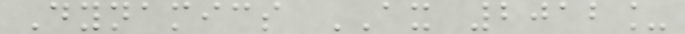Dynamics AX 2012_
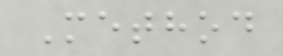Method
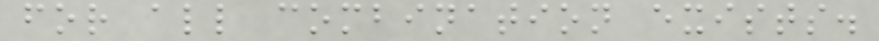for all combination exists.
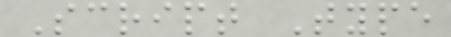Script Type
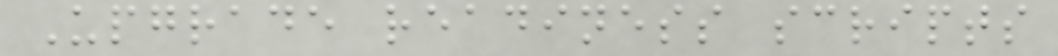Upgrade readiness scripts
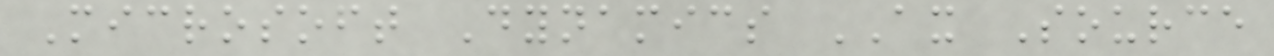Microsoft Dynamics AX Source
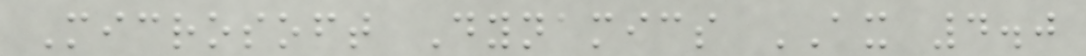Microsoft Dynamics AX 4.0
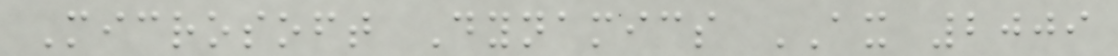Microsoft Dynamics AX 2009
